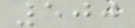500
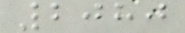2080
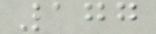177
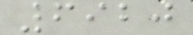6920
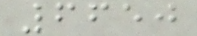6650
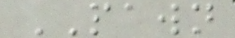PAWN
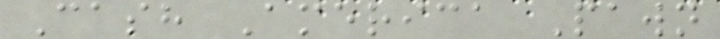Cash America Pawn
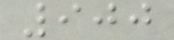900
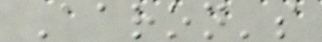Aaron's
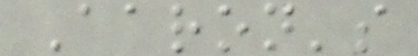Aaron's
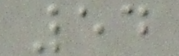54
